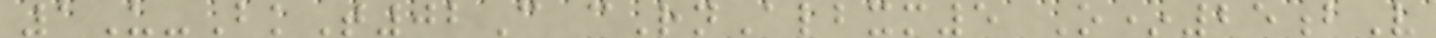1U-BkT02C cRnAlbxm5 O*25bV
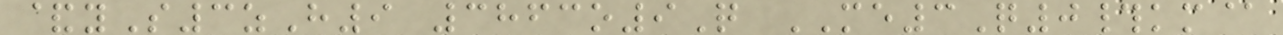&yS3zH9 3863o9Q ME3Q0#km@
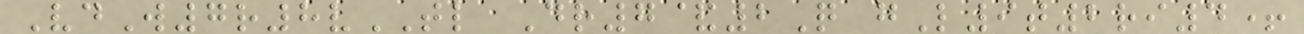VdW7r8vTL Dr7&2Q gL9t2ri4+
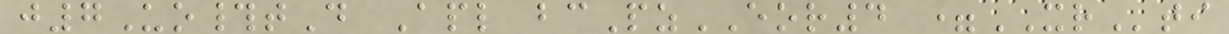j7Uo#tD Apl bcPzEOR4 =XRti
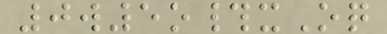0w5o#xOq
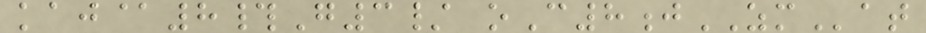kaj@8#G3/ oC8jZMat
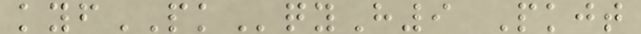kyfPKqyH9 Pkjt
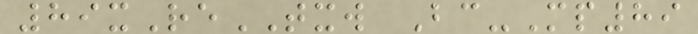89xReTXW Bc-Mp89
